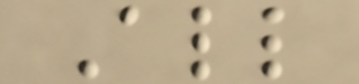All
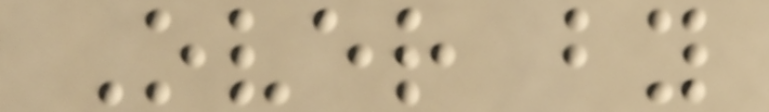Over by
